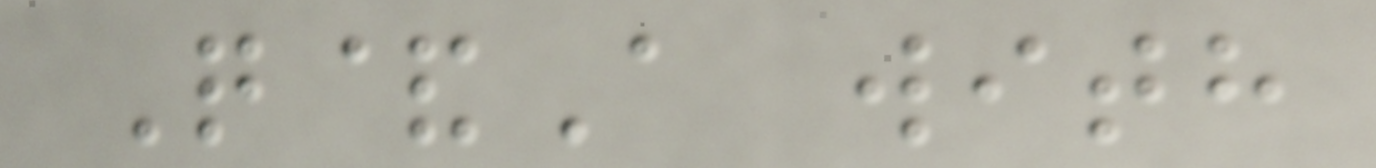Q&A with
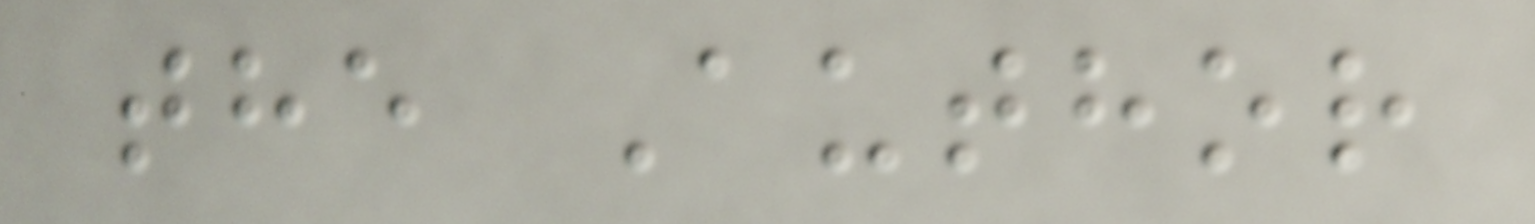the Author
